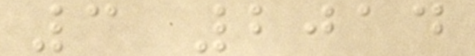3 2014
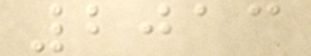2013
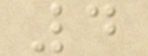4
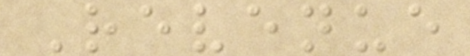Revenue
